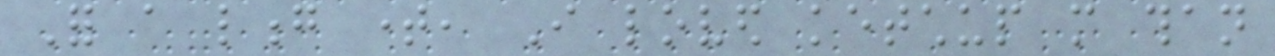For a long time, I loved ketchup more than
